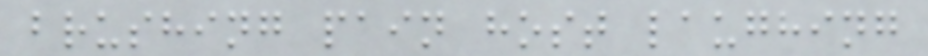brushing pain host laughing
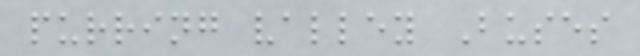purring valley Buses
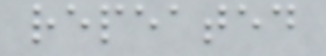repeated
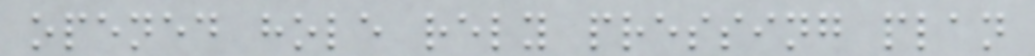opened hole rely pressing plan
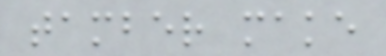tamber make
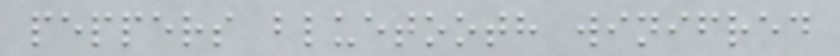peppers bluetooth winifred
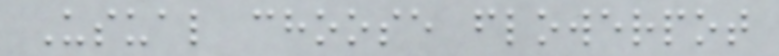Usual choose flowerpot
